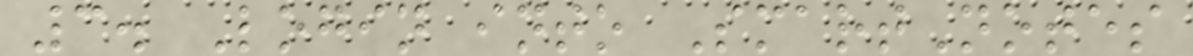3. Login into SmartNotes
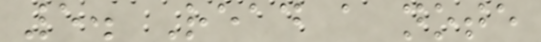5. Read a note
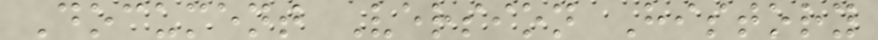Document Version History
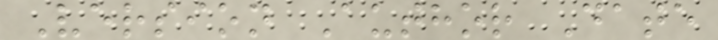Version Author Date
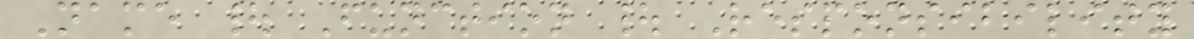Name | Function | Responsibility
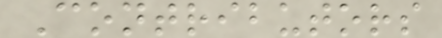Contributors
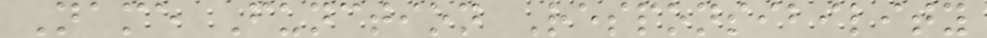Name Function Responsibility
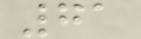71
